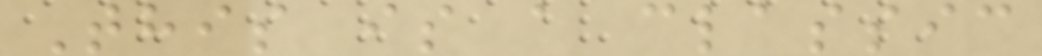This is a classic
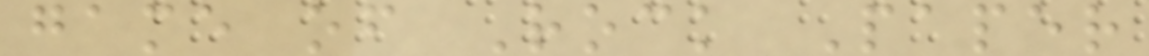game of Rock Paper
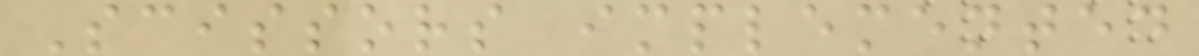Scissors implemented
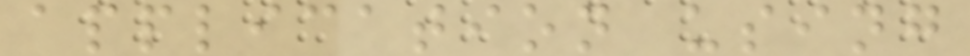application using
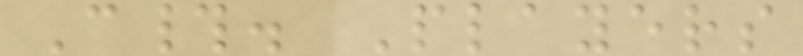C#. Players
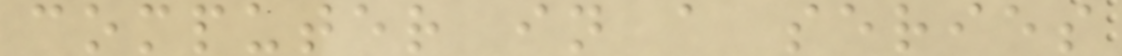computer in a series
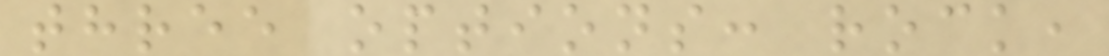three options: rock,
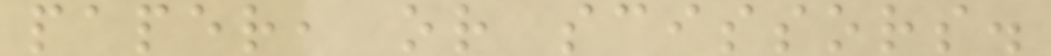paper, or scissors.
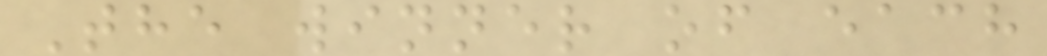The winner of each
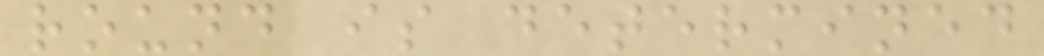round is determined
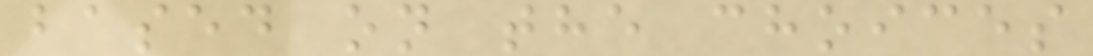based on the choices
